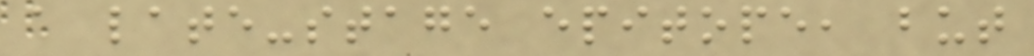a late-stage epitope, but
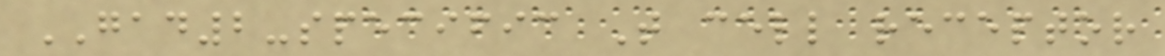GAD2-specific T cell receptor
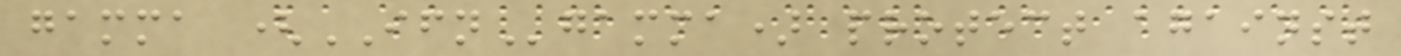gamma (IFNgamma) protect against
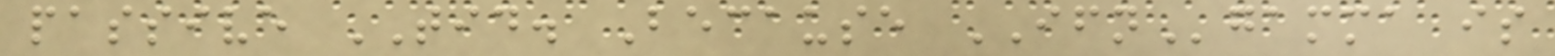passive TID. Because IFNgamma is
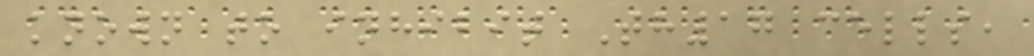known to inhibit Th17 cells,
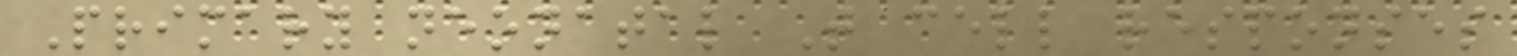Primary neonatal T cell responses
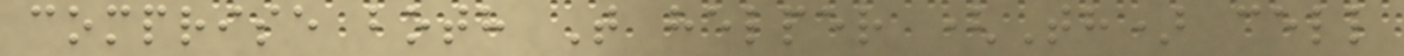comprise both T helper (Th) cell
